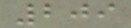209
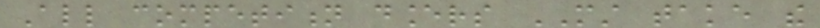All competition dancers MUST take the
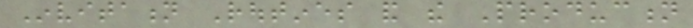Invitation Routines and the Production
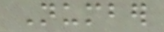Number
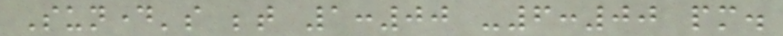Sunday's between 1:00 -6:00 pm.
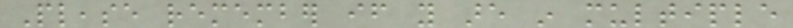Please remember if you are in multiple
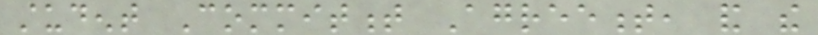student Commitment Agreement, and the
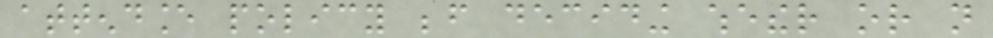attendance policy before deciding whether or not
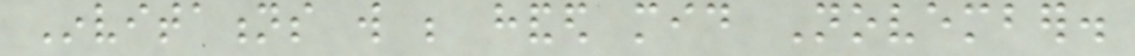Invitations will be handed mid November.
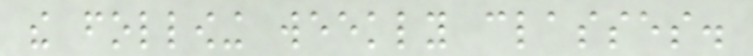the following weekly classes.
